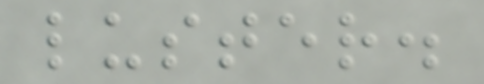luster.
